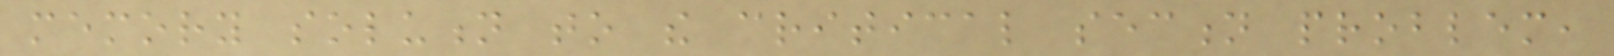memory solution to the critical section problem,
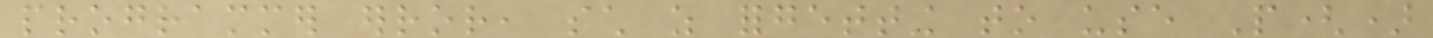programmer error, such as forgetting to use P()
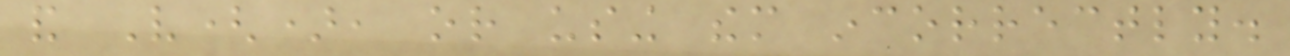and V(), or using them incorrectly.
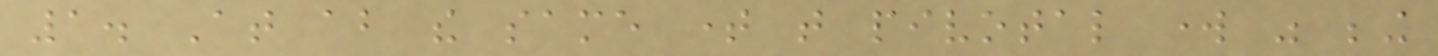1. At about the same time that pivotal work was being
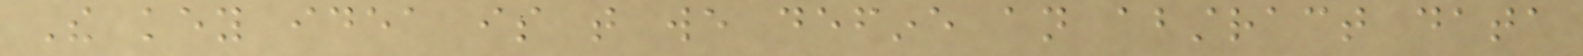The key idea is that we define an abstract data
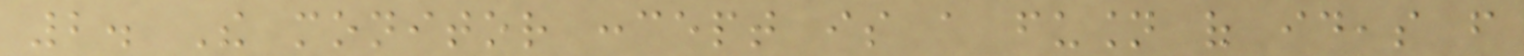2. The monitor concept is a fusion of ideas from
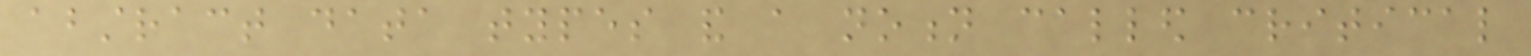abstract data types and a notion called critical
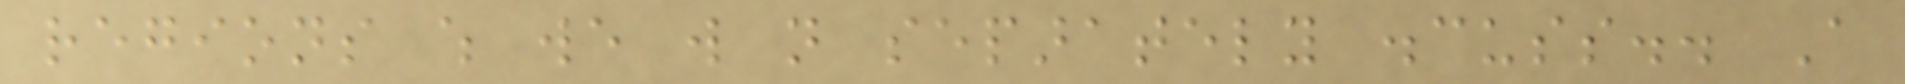regions which we will not separately discuss.. A
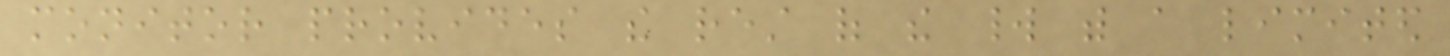monitor provides the rest of the world with a limited
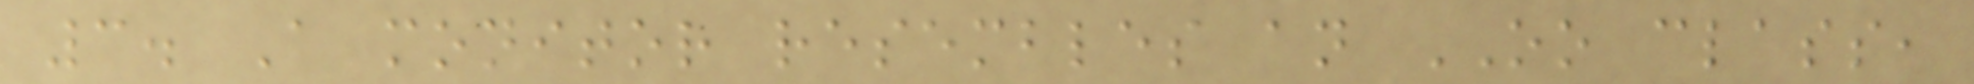3. A monitor resembles an OO class,
